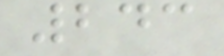243
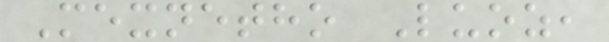Mexnetho Luoz,
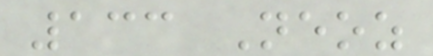133 Neoz
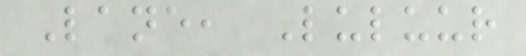Lane, Luluur
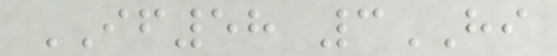IF58 3HI
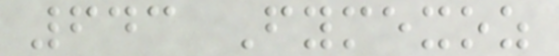643 Fymexoz
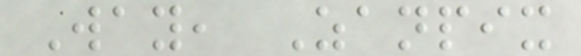Way, Zanpix
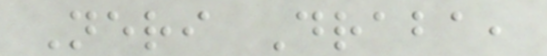Neri Draba,
